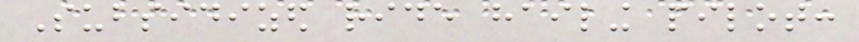Subsidized ride hailing pilot:
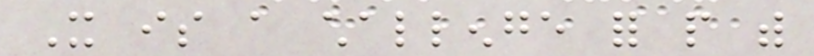It is a challenge for people with
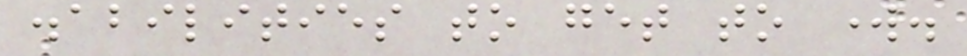disabilities to get to work.
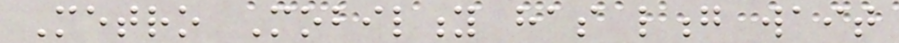Metro Mobility has long wait
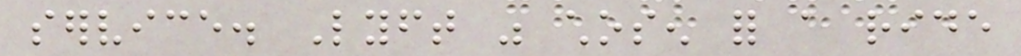service. Lyft was chosen for a ride
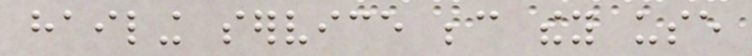hailing service because they use
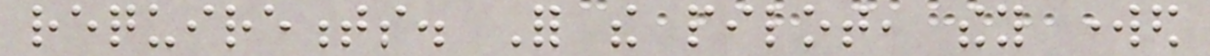requirements. For the pilot, they worked
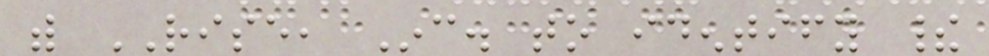with RISE, Inc. to identify their
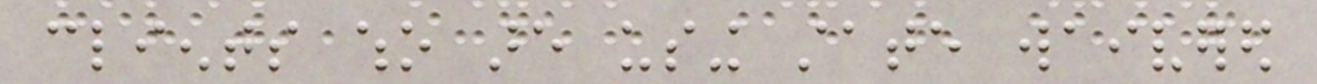clients who are using state waivered
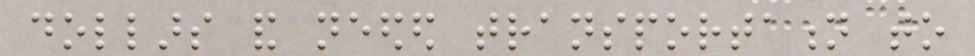dollars and needed transportation to
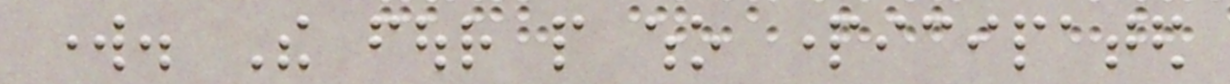work. The four people who participated
